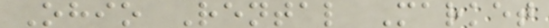Ohio Rental Market
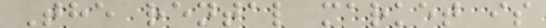The rental market is
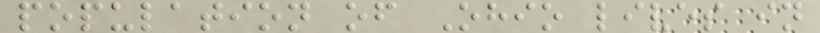population of Ohio lives in
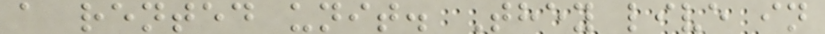a rented unit. They live in
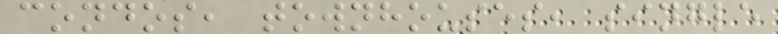condos, townhouses, single
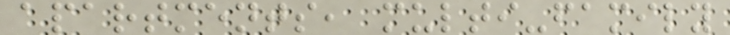apartments, multi-family
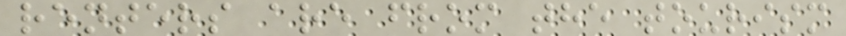renters are from the tourism
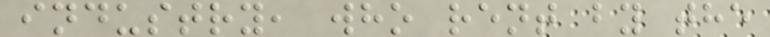industry, who rent by the
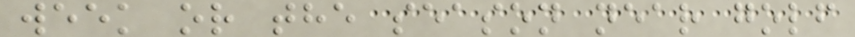week or the season near golf
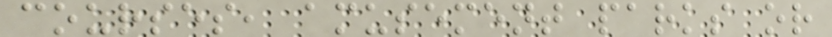courses, amusement parks or
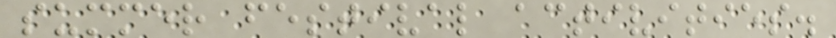summer festival activities.
